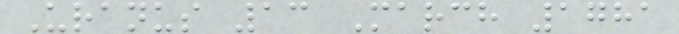Uranus 13 March 1781
